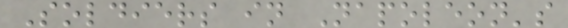Soldiers in Napoleon's
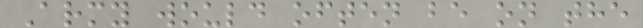Army would often be on the
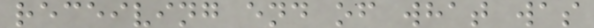receiving end of what was
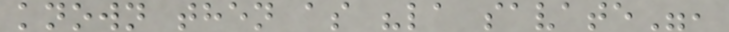known then as "la savate",
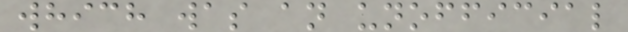which was an unofficial
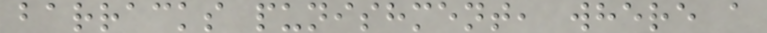barracks punishment, where a
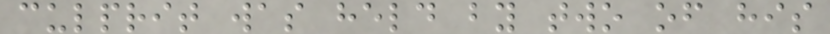culprit was held by two of his
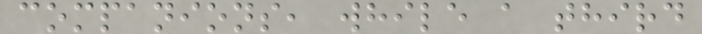companions, while a third
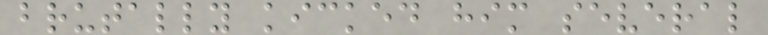brutally kicked him several
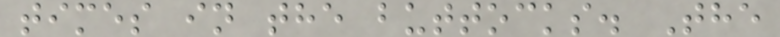times in the buttocks. The
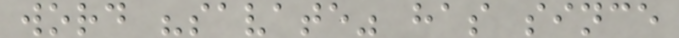word "savate" has since
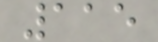115
